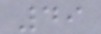49
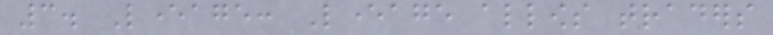3. Leverage: Leverage allows traders
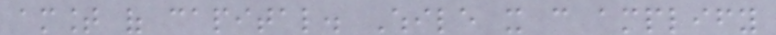amount of capital. While it can amplify
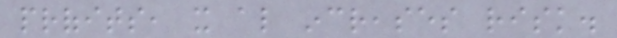profits, it also increases risk.
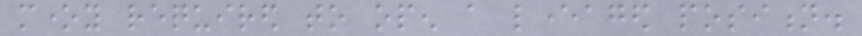money required to open a leveraged position.
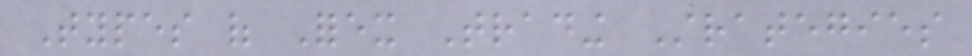Types of Forex Trading Strategies
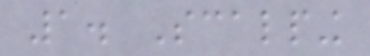1. Scalping
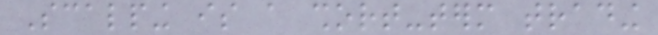Scalping is a short-term trading
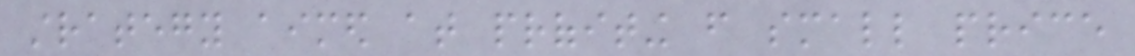strategy aimed at profiting from small price
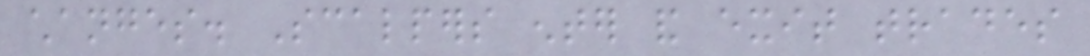changes. Scalpers enter and exit trades
